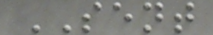SENT
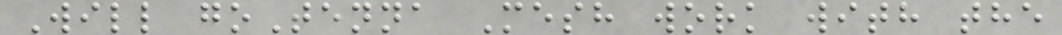Will goTenna Mesh work with the
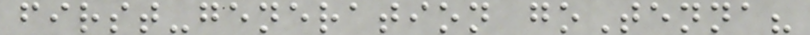first-generation goTenna?
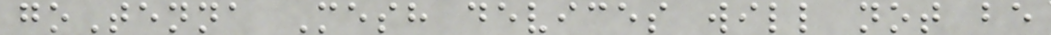goTenna Mesh devices will not be
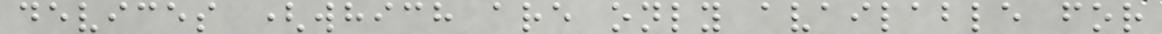devices (which are only available for
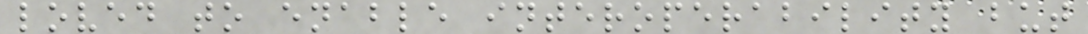loved to enable interoperability but
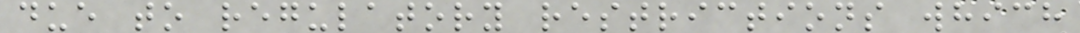due to regulatory restrictions which
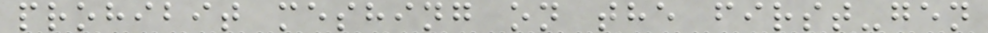prohibit meshing on the first-gen
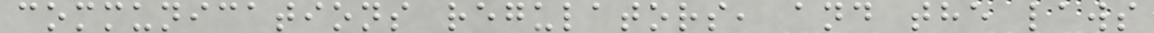communications regulators, and the laws
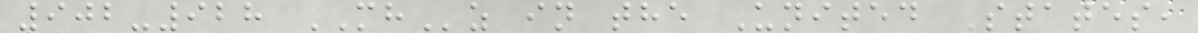902-928 MHz in the United States,
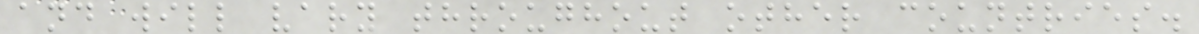and will vary throughout other countries.
